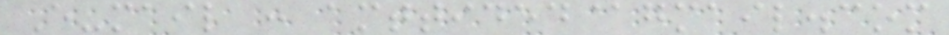E-mail : amttided@gmail.com
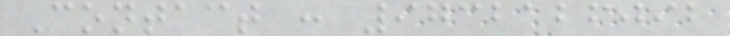Contact : 9732126092
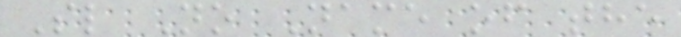Sl No Name of the
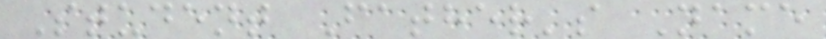Student Father's Name
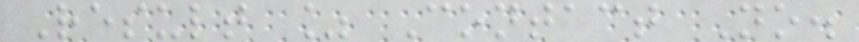Result % Contact No.
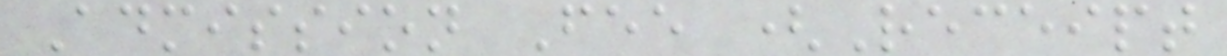Admission Fee (Receipt
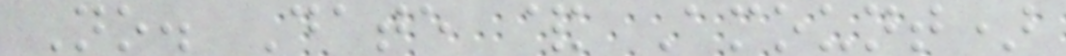No. Date & Amount)
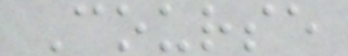Course
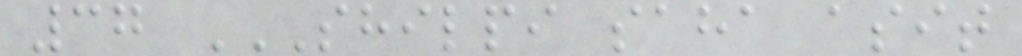37 SHILPI SAHA ASIT
